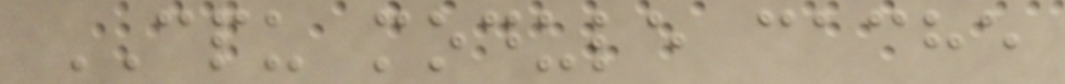CPU module cache
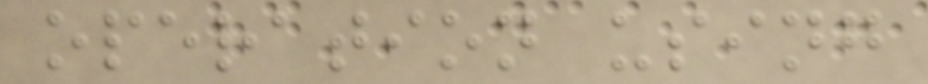operation using
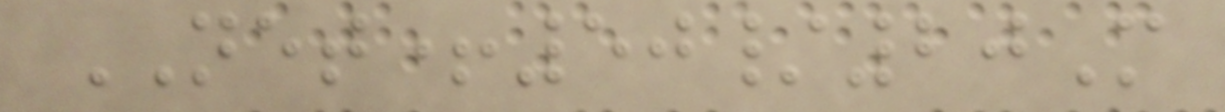NET+50/20M
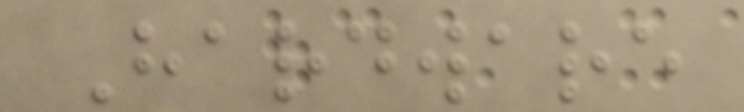Hardware
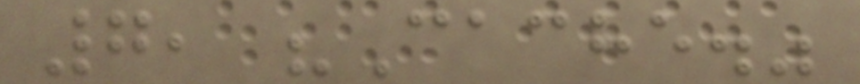7, "Cache."
